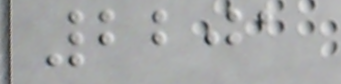2201
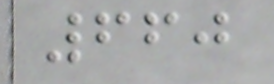660
